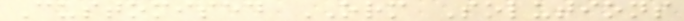Customised ORM Solutions
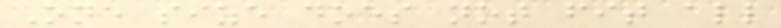One size does not fit all
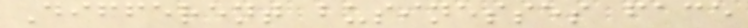Different businesses face
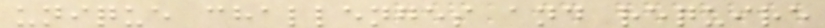unique challenges and require
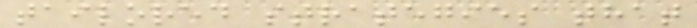tailored strategies that
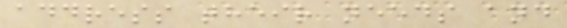address their needs and
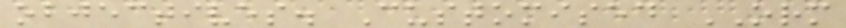objectives. Customised ORM
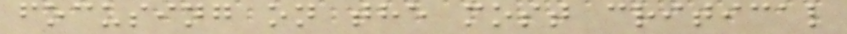focusing on the most critical
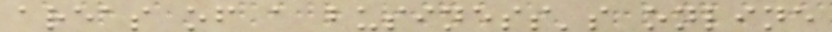areas of a business's online
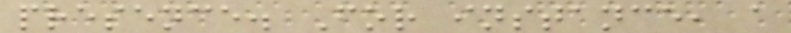presence. For instance, a
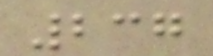237
